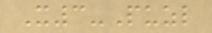X3-Puzl
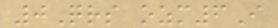0Qrs ozm6I
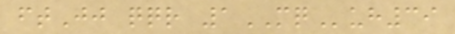ftJj qqr 1MQuh39
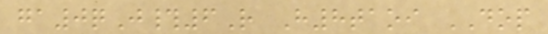ga0qJ#6R H8taoi DOP
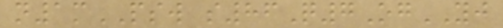n1mPSW s86Q7OgYJ
